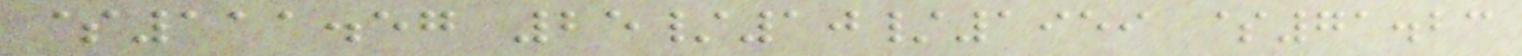$111.57 25/10/1959 $71.23
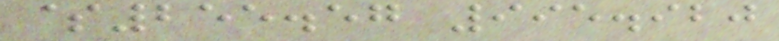$255.57 995.920
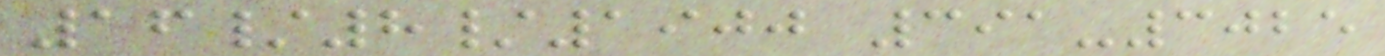16/8/1900 391-3025
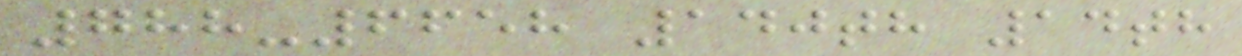788-6658 140th 14th
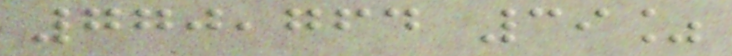770,764 39%
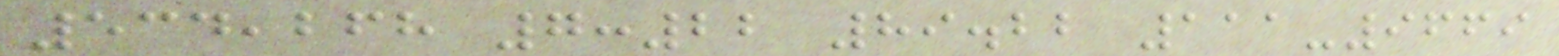534,268 7:22 89.22 111-9669
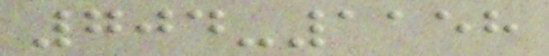704-1158
